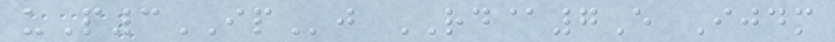uP3IPj RD@7E Ijdm
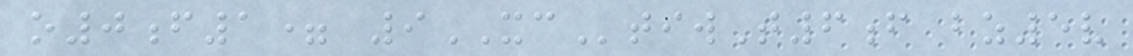o0f1= 9XCtiwT6f bz5v
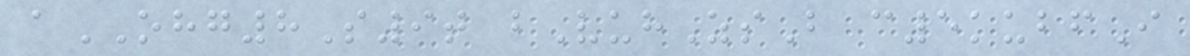aOHG8S9t bVuhZsB c5kubfI
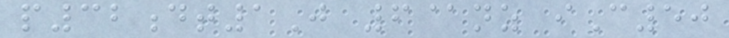p32dt1J 6@nz iC50
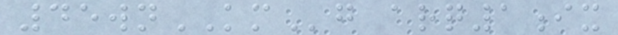45wnKMg arq1ix
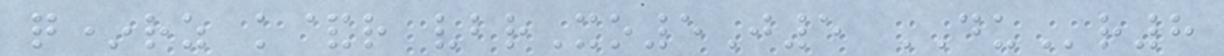q*rz k&r vbrXo5J5 DUr8
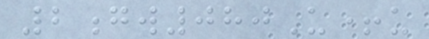2gw080U+u
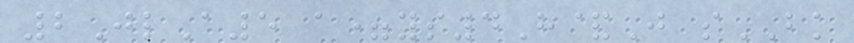2JlA5 a=ys4H&J sBK
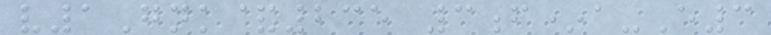v1Gnk&235 3f*a-E3
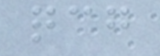qcg
